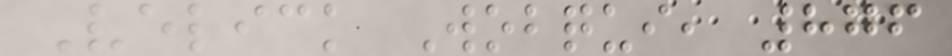Velick Wobqui, 876
